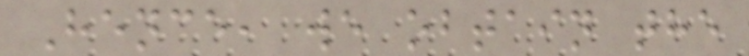Hence, we obtain the
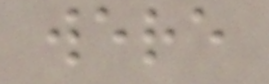were
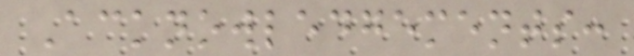Acknowledgements:
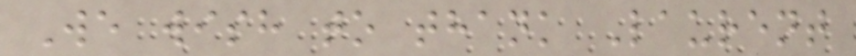We wish to thank Laurent
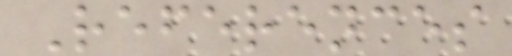References
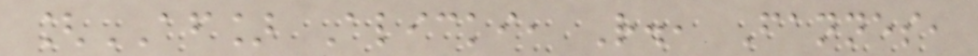[AF] Alicki, R., Fannes,
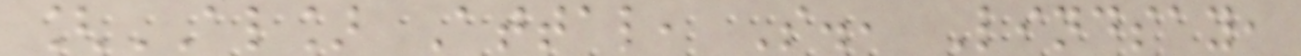[AL] Attal, S., Lindsay,
